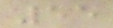55
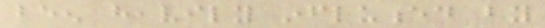been heavily influenced by
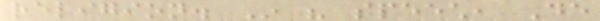religion. In his speech, De
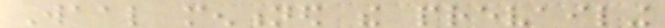Waal mentioned the prevailing
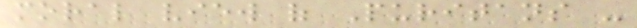moral view of Puritans -
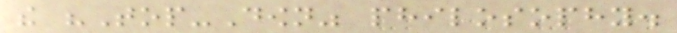the "Top-Down" philosophy.
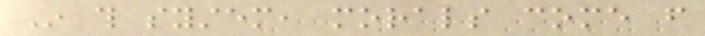In this system, morals come from
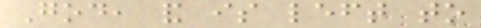God, and is left to
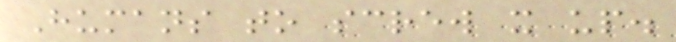Humans to screw it up.
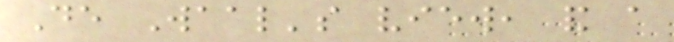De Waal's view, and a
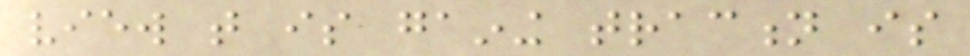view that is gaining traction is
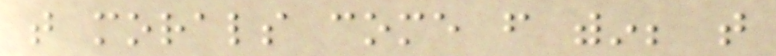that morals come from within; that
